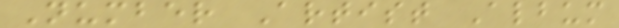Number Artist Album
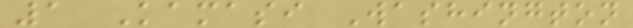1 Kamasi Washington
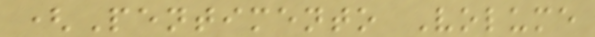(Pentimento Volume
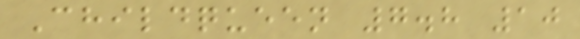Childqueen 7.8 10
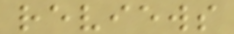reviews
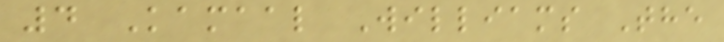4 Kamaal Williams The
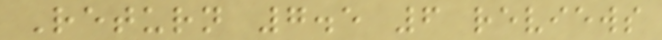Return 7.5 6 reviews
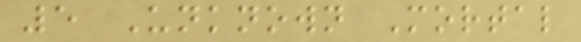5 Unknown Mortal
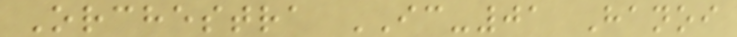Orchestra IC-01 Hanoi
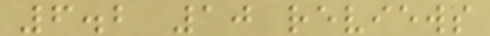6.2 10 reviews
